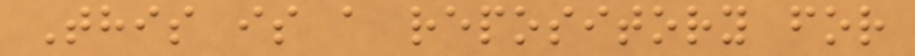This is a repository for
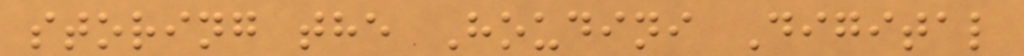storing the Houdini Digital
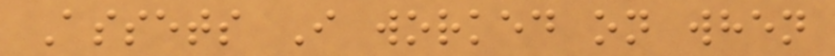Assets I worked on when
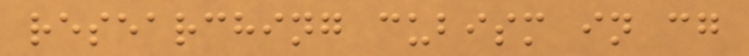researching cubism in cg
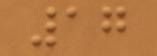17
